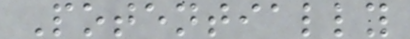Potentially
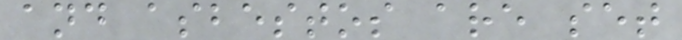and asbestos are set
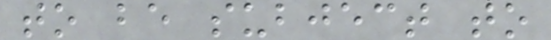to be subject to
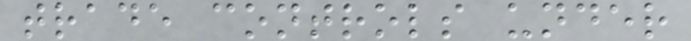trade controls under
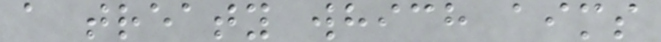a treaty which aims
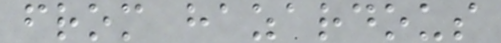from hazardous
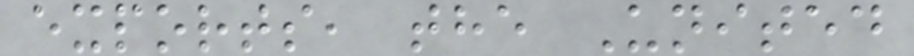exports, the United
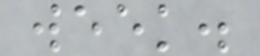week.
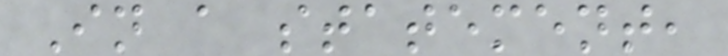In a statement,
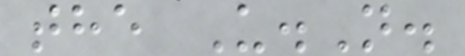the U.N.
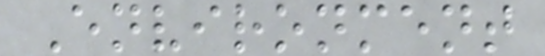Environment
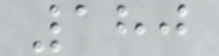180
